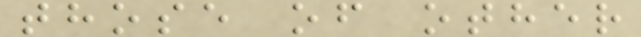those of other
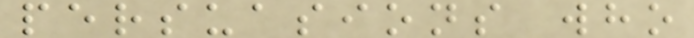persuasions who
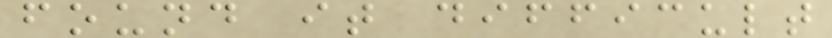found it difficult
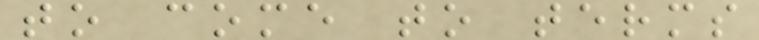to come to terms
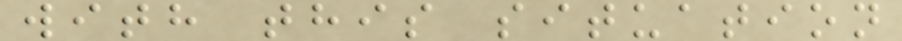with this situation
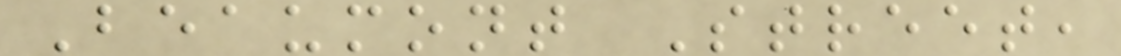Beaumont Street,
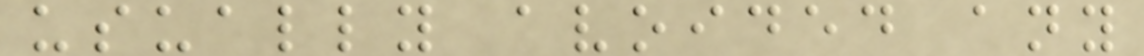usually avoided any
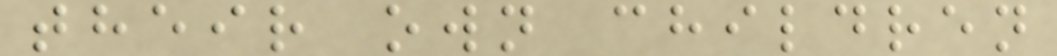their own children
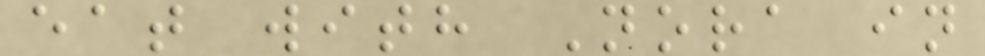eat with Nora in
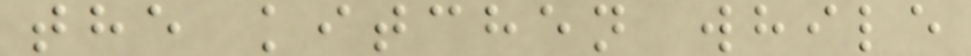the kitchen while
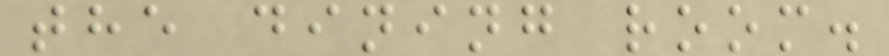the dining room.
